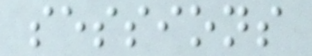sessions
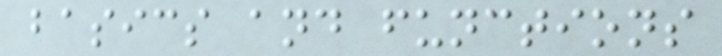basics and functions
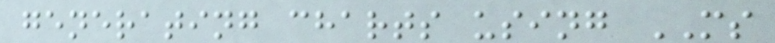generating charts using MS
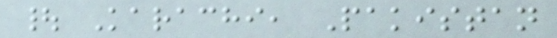| Karachi, Pakistan
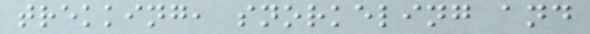trekking, snorkeling and
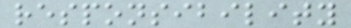responsibility
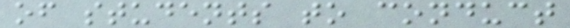of students to conduct
